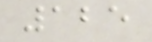125
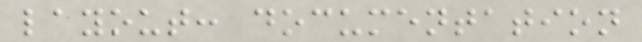layout: documentation
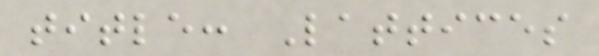title: Lattices
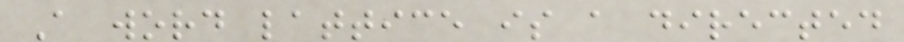A word lattice is a directed
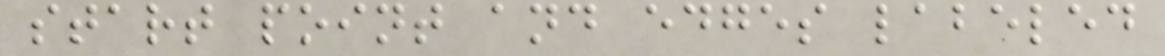start point and edges labeled
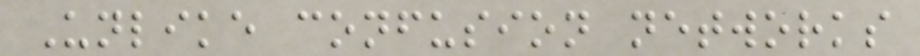Unlike confusion networks
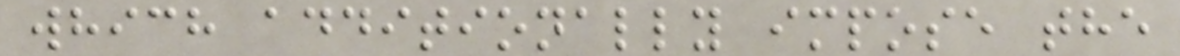which additionally impose the
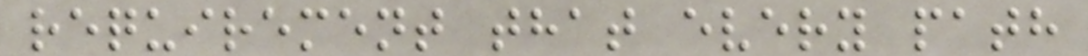requirement that every path
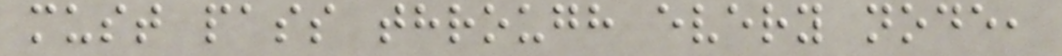must pass through every node,
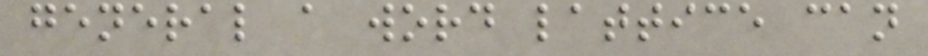general a word lattice can
